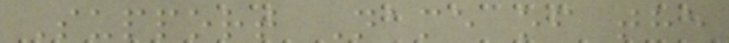Support Name of the
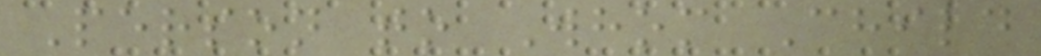Person to Whom Child
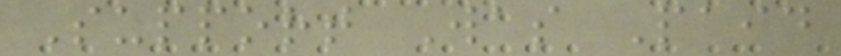Support Was Paid
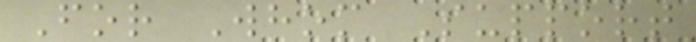For Whom Support
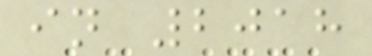in 2018
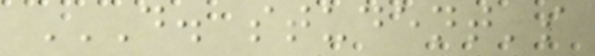D. STUDENT'S
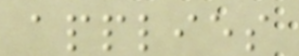applies
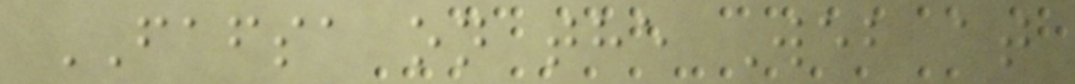FAFSA on the Web at
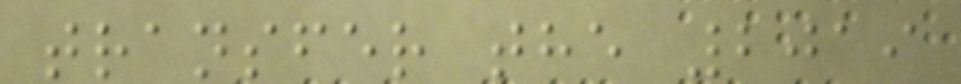transfer the 2019
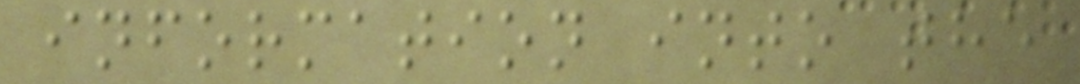information into the
